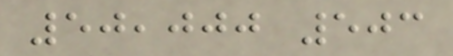50,000 503
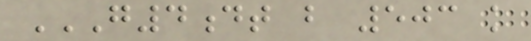G4DT B 503 K
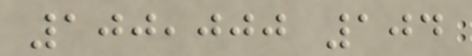100,000 104
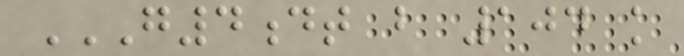G4DT B 104 K
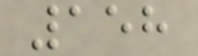158
